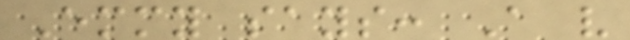Emmy says: A very
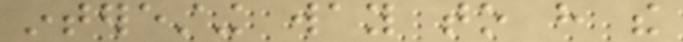interesting way to have the
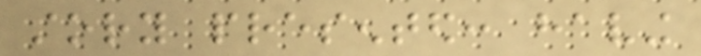story presented: having
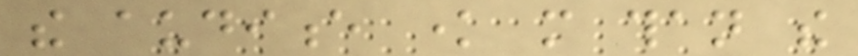the audience know more than the
